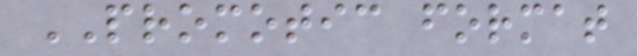PROMOTIC format
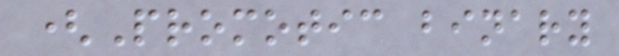(Promotic binary
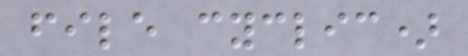file cyclic)
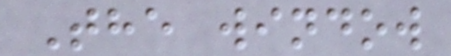The window
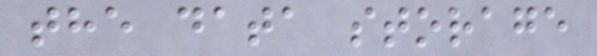the data storage
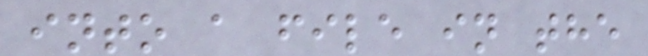into a file in the
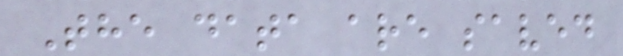The data are saved
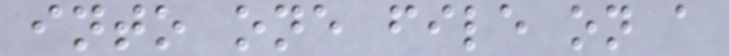into one file on a
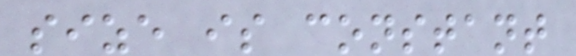size is constant
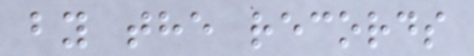by the records
